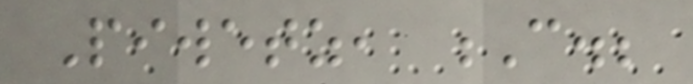Piwetz, C.;
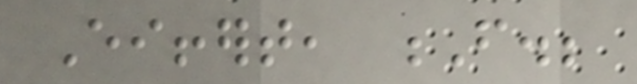Eiffert, F.;
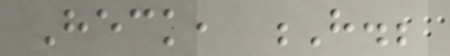Heck, H.;
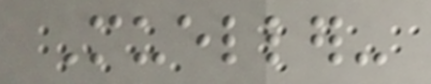Mueller-
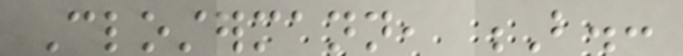Clostermann, B.:
